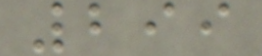299
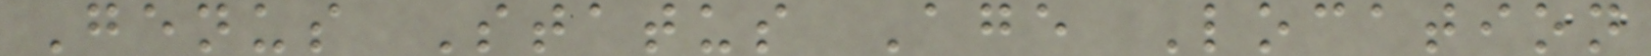Genus Status Age Location
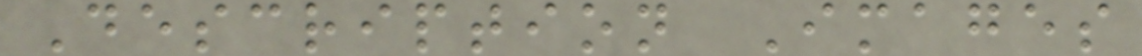Description Images
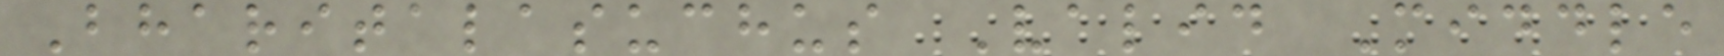Bharitalasuchus Valid Middle
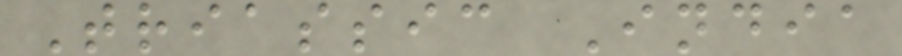Triassic India
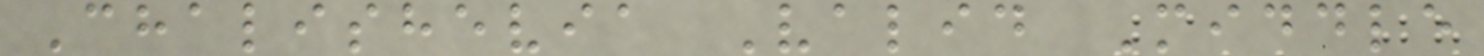Chalishevia Valid Middle
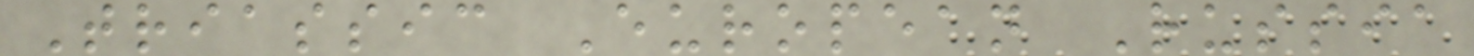Triassic European Russia
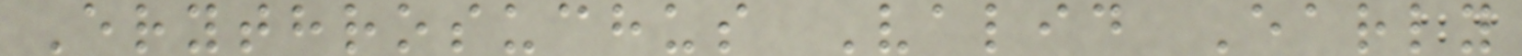Erythrosuchus Valid Early
